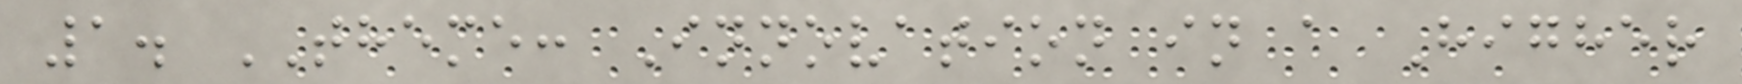1. THEME: Innovation in a Higher
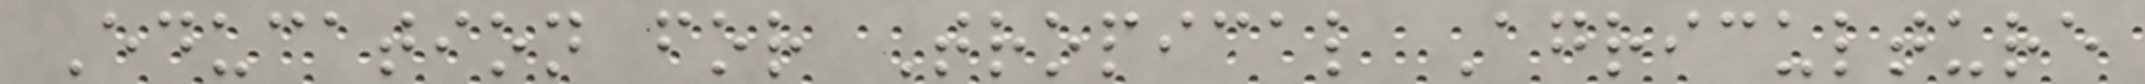Education for Tropical Agriculture
